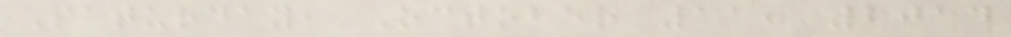Saturday, October 11, 2014
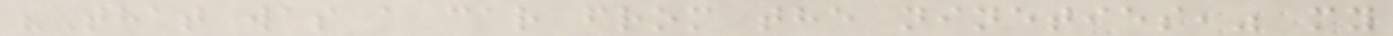"That was a car from the nineties," my
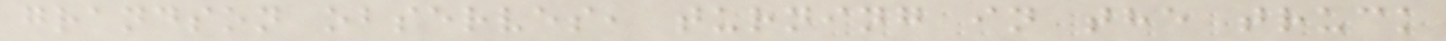grandson observes, turning in the truck
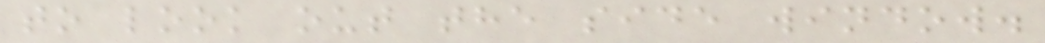to look out the side window.
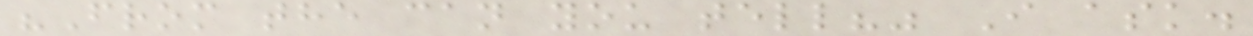"From the can you tell?" I ask.
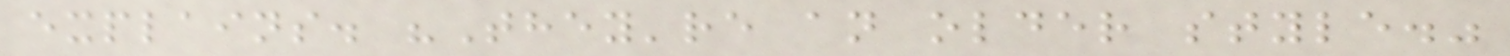explains. "They're an older style."
